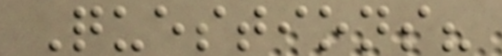Questions?
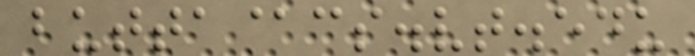butta@cs.vt.edu
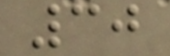30
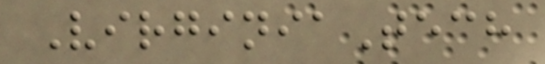VirginiaTech
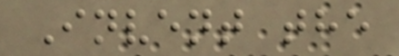Invent the
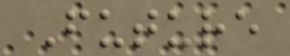Future
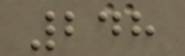248
